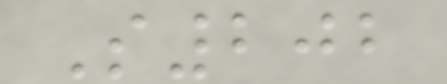S202
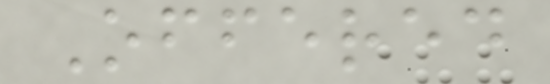Offered
